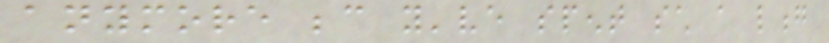anymore because you've spent such a long
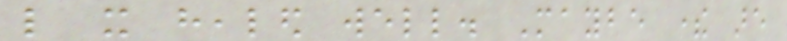like it healed well. Maybe there are
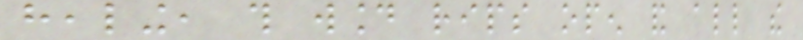healing, this wound rips open and all the
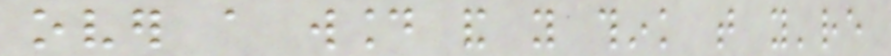over a wound and you think that you're
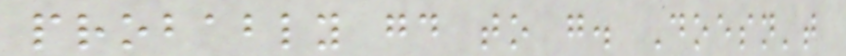probably good to go. Doesn't
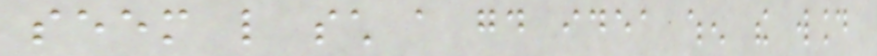seem like such a good idea when the wound
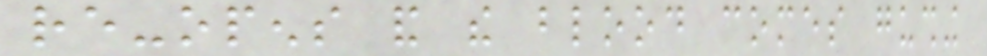re-opens and the blood comes gushing
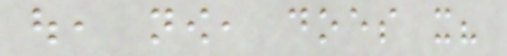out, now, does it?
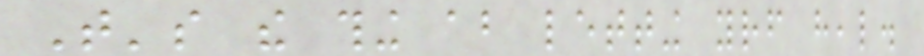That's the thing about letting yourself heal.
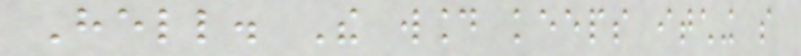Hell. The wound keeps itching so
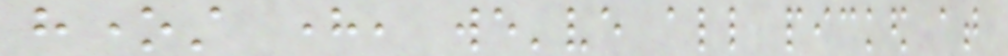honest here, we've all picked at
